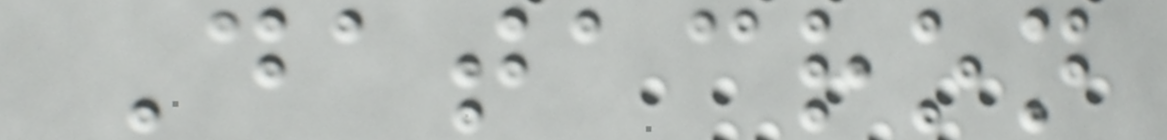Datacron
